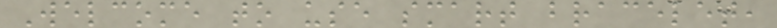Welcome to use smart bracelet,
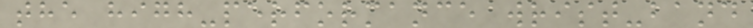the high-performance wrist-band
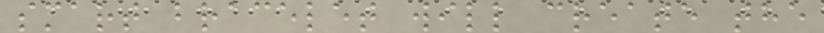smart bracelet will create the
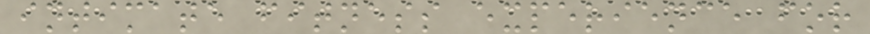intimate fitness experience for
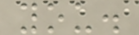you.
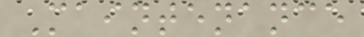Maintenance
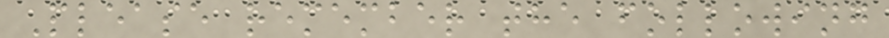Please remember the following
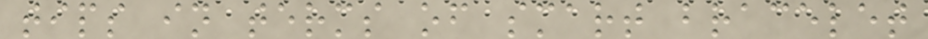tips in terms of smart bracelet
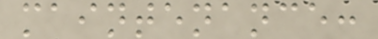maintenance:
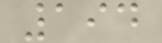194
